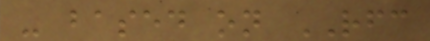- based on RFC
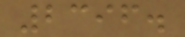2396.
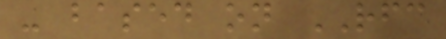- based on RFC
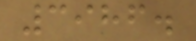3986.
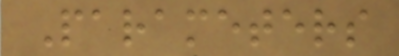Parameters
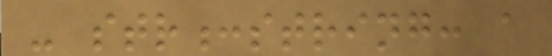- str:string: a
